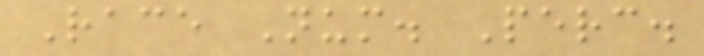Race Num. Perc.
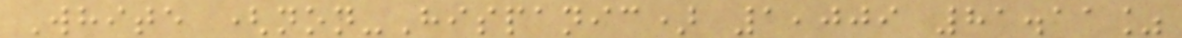White (non-Hispanic) 1,009 81.11%
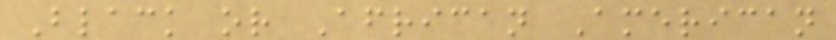Black or African American
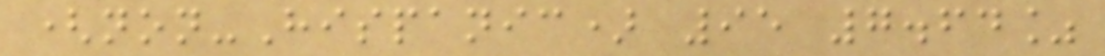(non-Hispanic) 95 7.64%
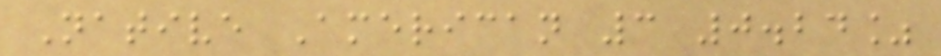Native American 3 0.24%
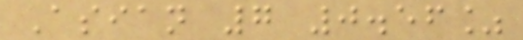Asian 7 0.56%
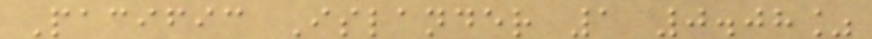Pacific Islander 1 0.08%
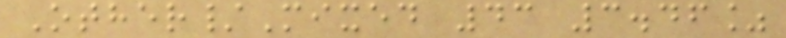Other/Mixed 43 3.46%
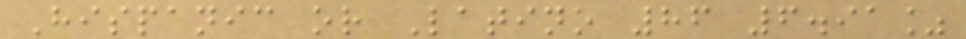Hispanic or Latino 86 6.91%
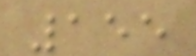155
